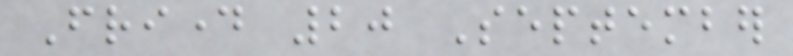Friday 20 September
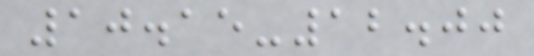10.15-12.00
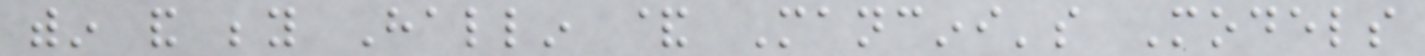within and beyond Hallin & Mancini's Models
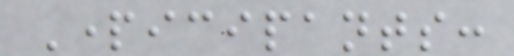Participants:
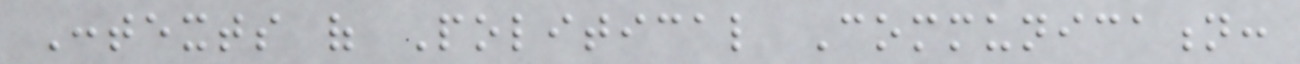Contexts of Political Communication:
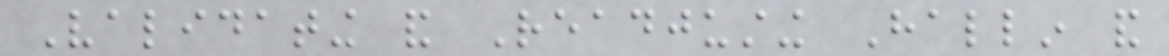Validating and Readjusting Hallin and
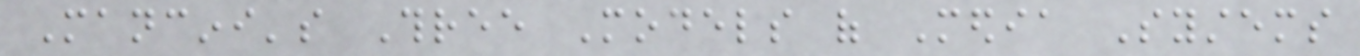Mancini's Three Models of Media Systems
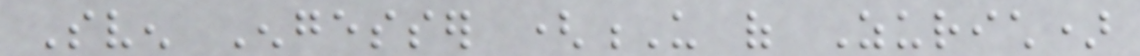Sven Engesser (U of Zurich)
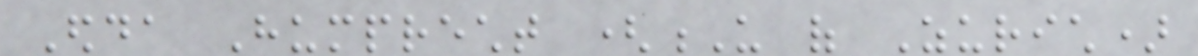Edda Humprecht (U of Zurich)
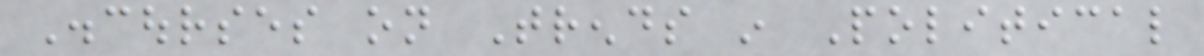Discourses on Trends in Political
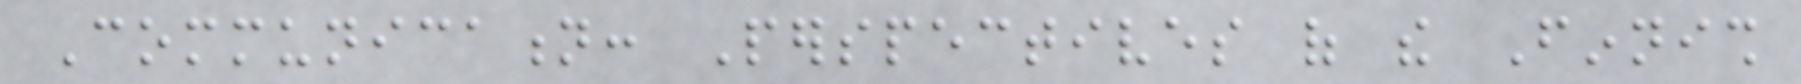Communication: Perspectives of the Finnish
